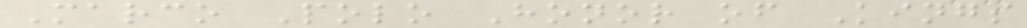Marco Polo Honor of Kings
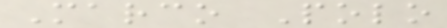Marco Polo
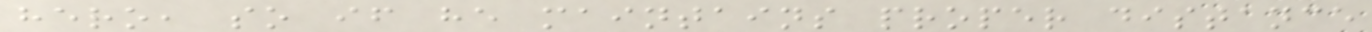hero, so if he maintains proper distance
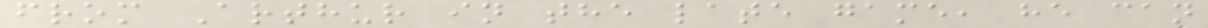from Arthur in the late game, he can
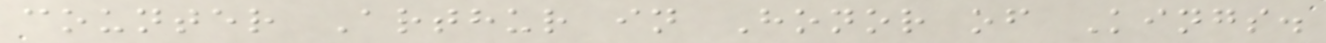counter Arthur in Honor of Kings.
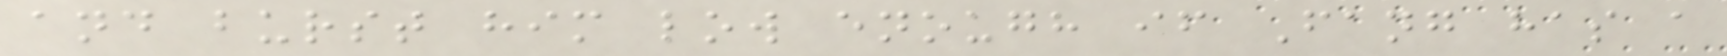and burst him low enough if Fang has a
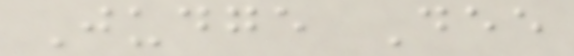Judge Dee
